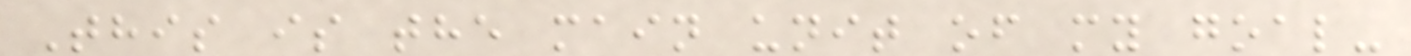This is the main unit of my goal-
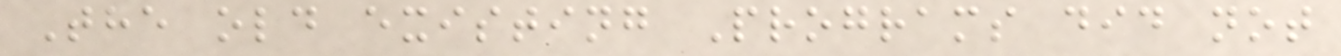The old existing Programs did not
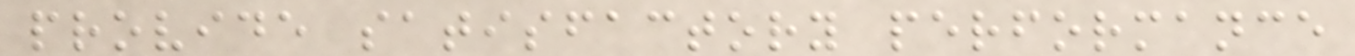provide satisfactory performance
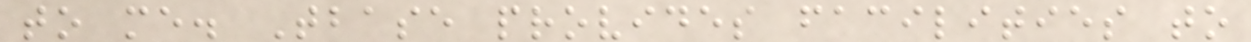to me. Tbase provides facilities to
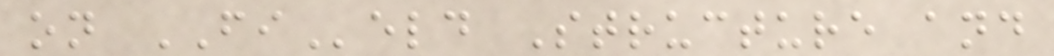on FIeld Structure and
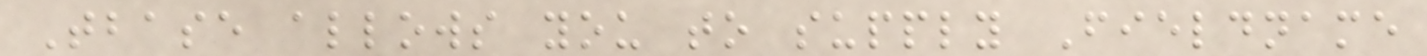Tbase allows you to supply Fieldname
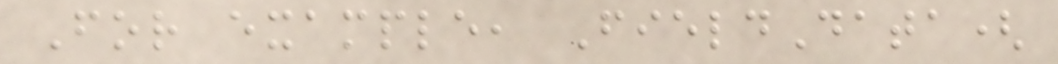For example, FieldData(
